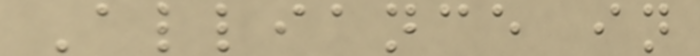Alliance in
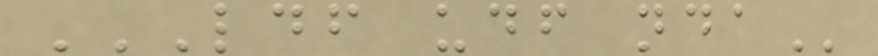LDF UDF NDA
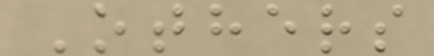Others
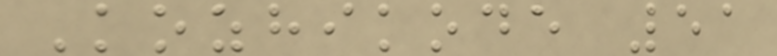Kozhikode 51
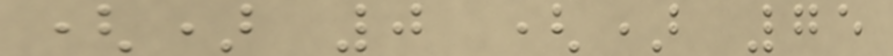() 0 () 75
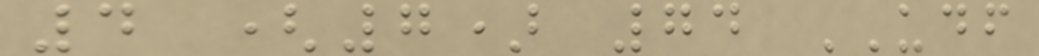4 (7) 74 UDF
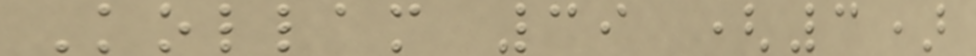Kollam 39 (3)
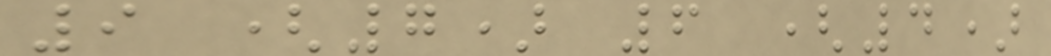9 (7) 6 (4)
